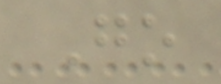Go
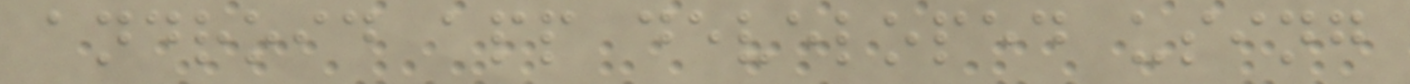android app developed using
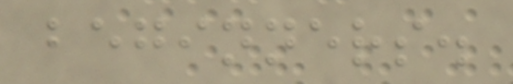beginners.
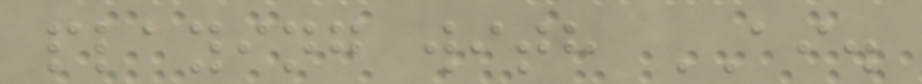playing with AI.
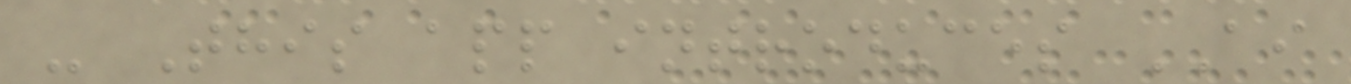- This app introduces AI
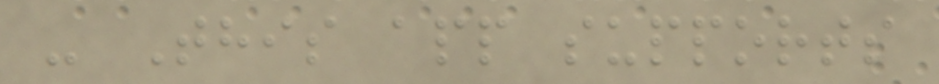- This app supports
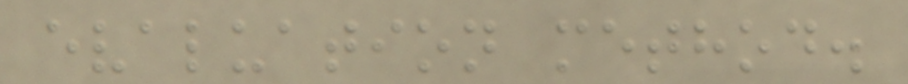evaluation method.
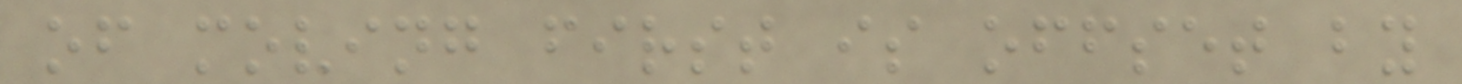of moving first is offset by
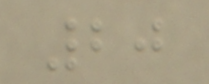20
